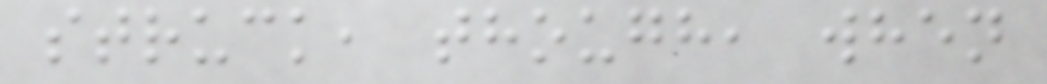struck, though, when
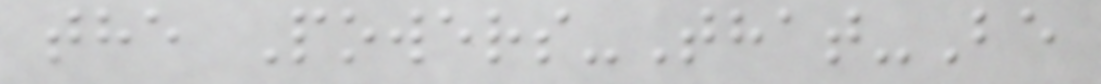the Powers-That-Be
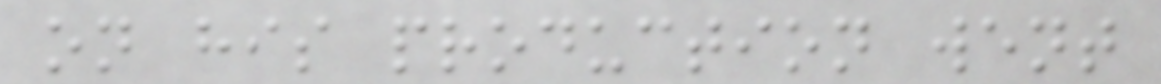on his production went
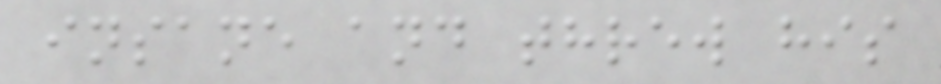insane and threw his
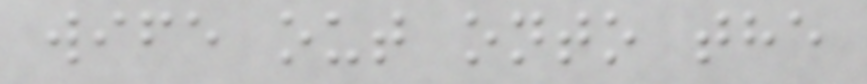wife out onto the
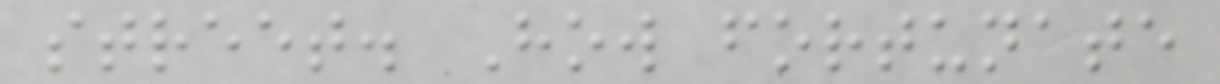street. How fortunate
